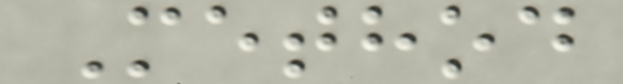Method
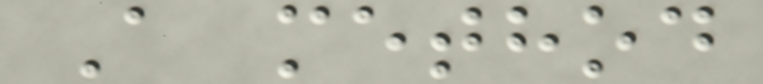A method
